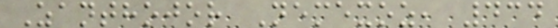Zanthojor Nemexoz, 434
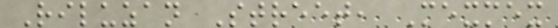Riluzan Street, Mexmex
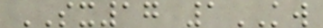SX17 1KW
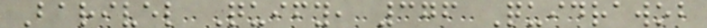Barivel Quify, 376 Quidrawob
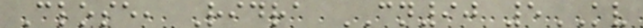Close, Ridra CN90 5KV
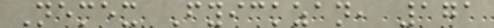Nemex Fyickzan, 171
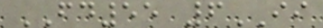FD55 6II
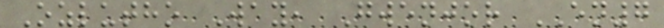Ozlutho Way, Gwenjor EN7
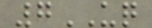7UQ
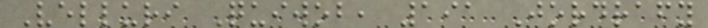Velluri Quiwob, 191 Jordrafy
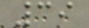39
